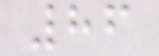86
